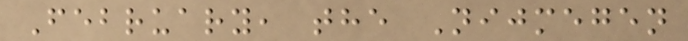February, the Nijmegen
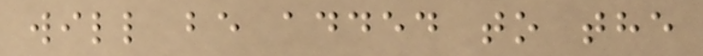will be added to the
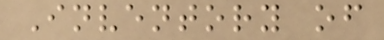Inventory of
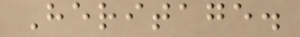Heritage.
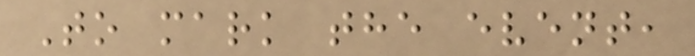To mark the event,
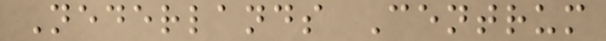Nederlands Centrum
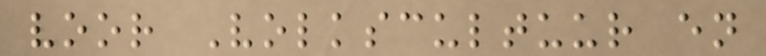voor Volkscultuur en
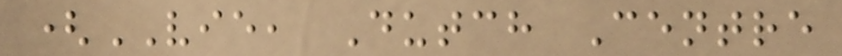(VIE, Dutch Centre
